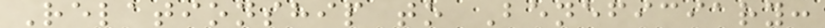Relationship to Beneficiary:
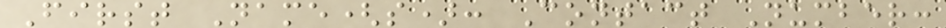First Name(s): Contact Number:
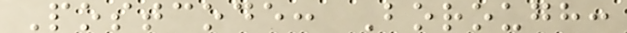Postcode: Borough:
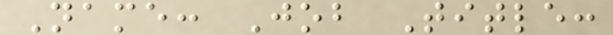Name: Job Title:
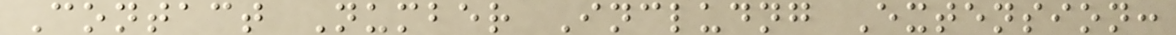Contact Number Includng Extension:
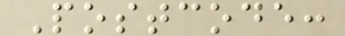Postcode:
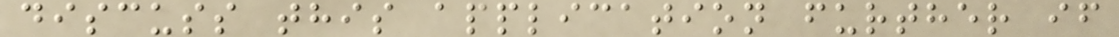discuss this application further if
